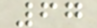67
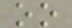oo
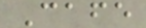Cafe
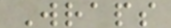Wraps
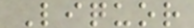Liquor
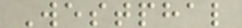Westphal
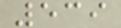539
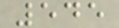545
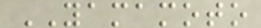YAMAMOTO
